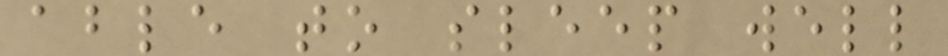able to sleep well
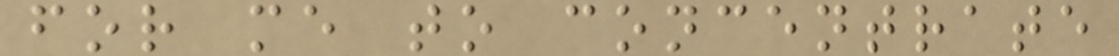for me to concentrate
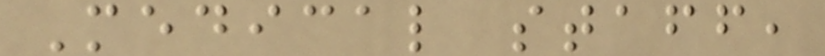Medical staff,
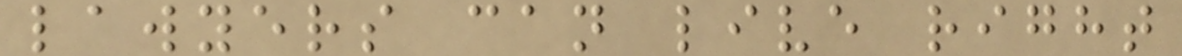lawyers can live right
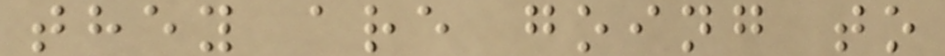they are going to
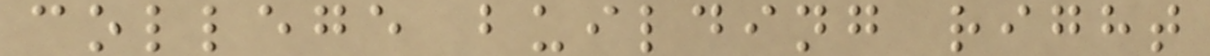college building right
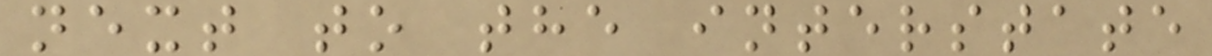next to the interstate
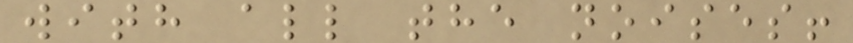with all the noises!
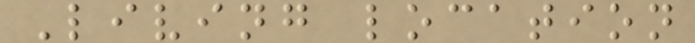Living location
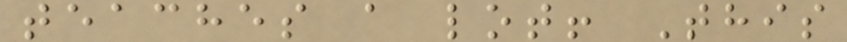teaches a lot! This
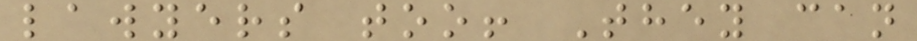lawyers too! They can
